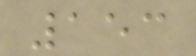153
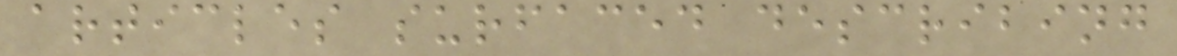articles surfaced describing
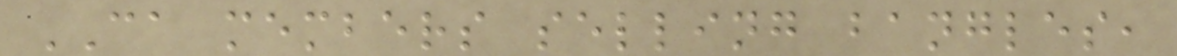CA members selling bangles,
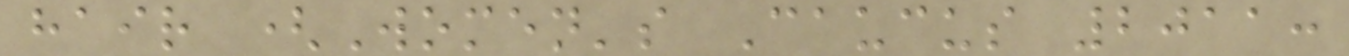hair (Women's Caucus 2011:
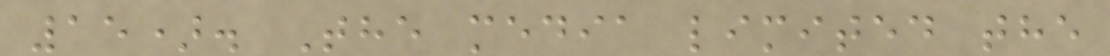15). The media limited the
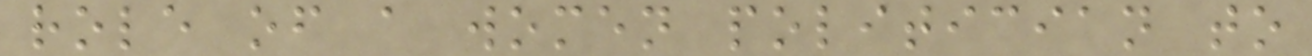role of a women politician to
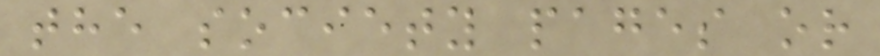the society pages or
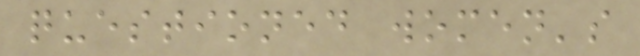questioned women's
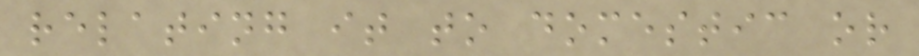relating it to domestic or
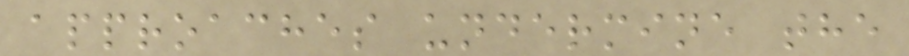approaches undermine the
